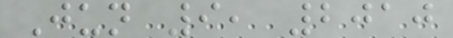Jun 9, 2010
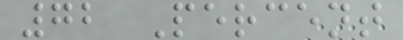72 Percent
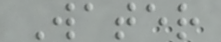Water
